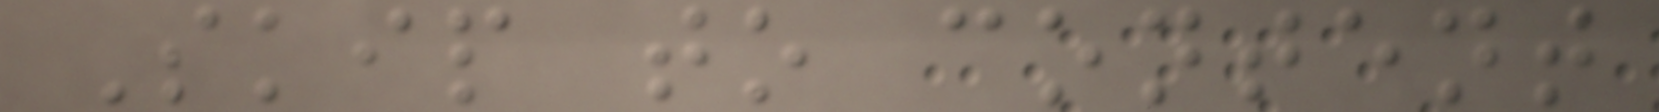Skip to content
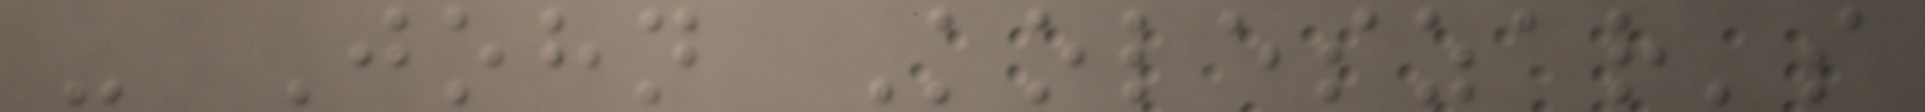- John Koleszar's
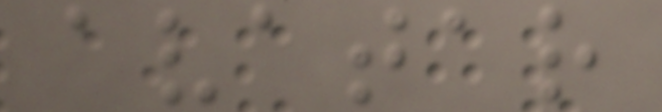avatar
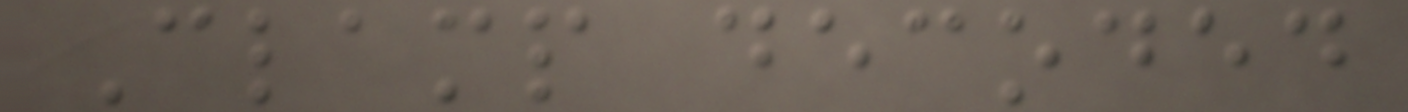Clamp decoded
